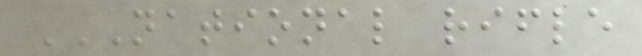NATIONAL RIFLE
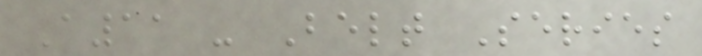A11 - Belt Series
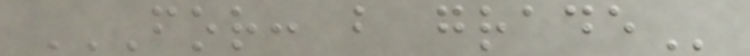FOR: B GRADE
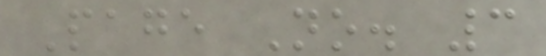Page No. 3
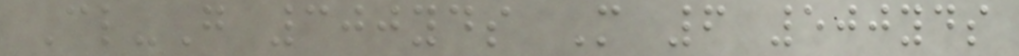Cl-G 300yds M 6 500yds
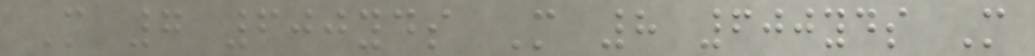M 7 600yds M 8 600yds M
